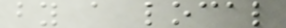by a local
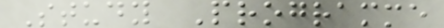Study Programme
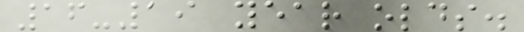16-19 year olds.
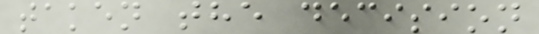taken the decision
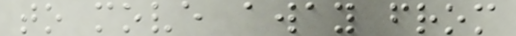to move away from
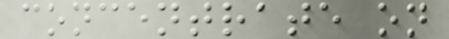concentrate on
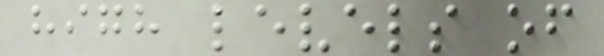high levels of
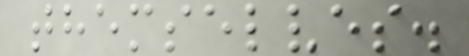themselves.
